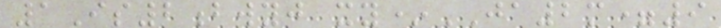1Is2bwyj xy*JA2m=9
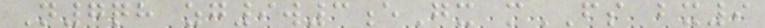N7qh zg9w3eGx mFS bx9
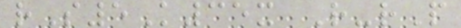rS5K35x R-rP
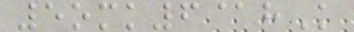5omk6@hK
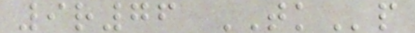9r76 TKp
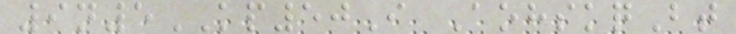9n5KP50I AohskqBt
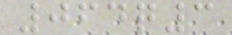064q3
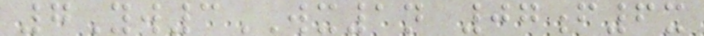7Yw3WX1n 07f6x
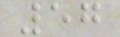57
